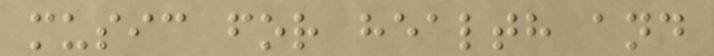music for health and
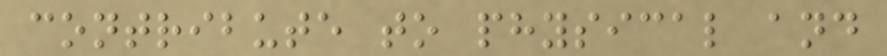contribute to physical and
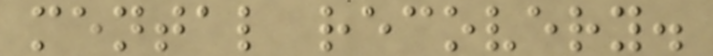mental recovery.
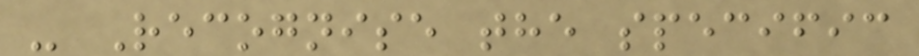- Recognise the specific
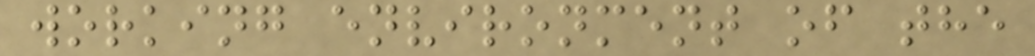working environment of the
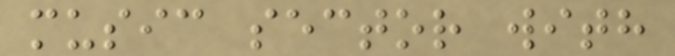music sector with
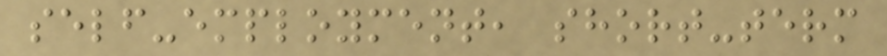self-employment, short-term
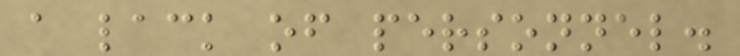a lack of personnel.
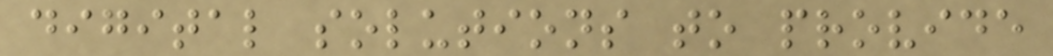digital solutions to provide
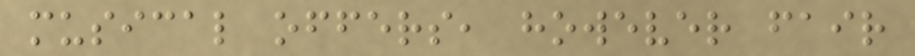musical offers, however fair
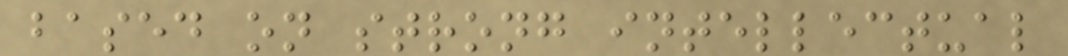based on strong intellectual
